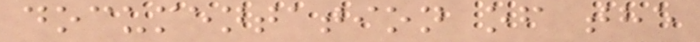documentation of the
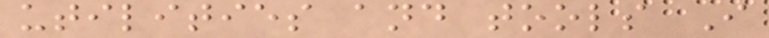utilities and tools I
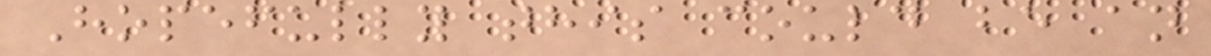Hopefully this could be an
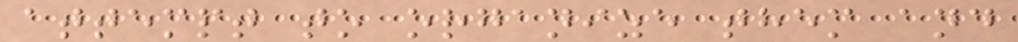attempt to organize them and
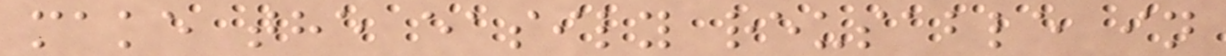make the easily reusable in
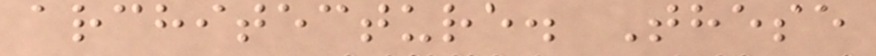architecture. These
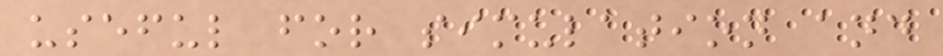useful for simulation and
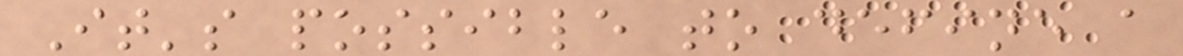It's possible to define a
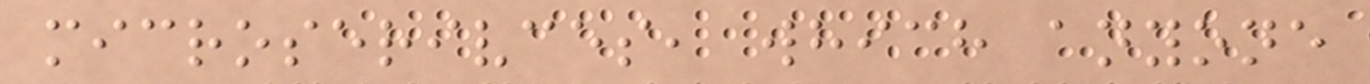microserivces, which anyone
